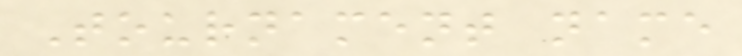Tournament name
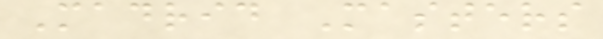Madrid Masters
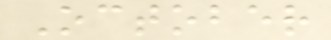October
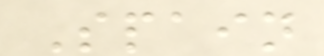Spain
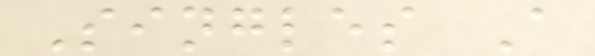Singles A
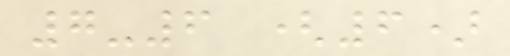7-6 (6)
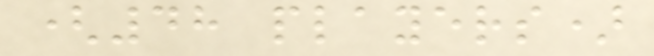(48 players)
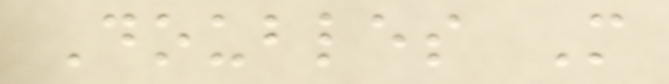Doubles M
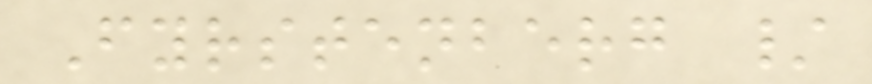Fyrstenberg /
